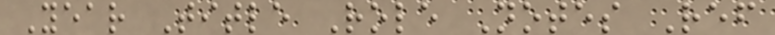Year Title Role Notes Ref
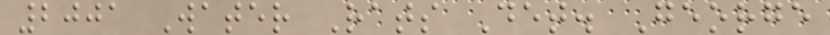2001 Water Rats Det. George
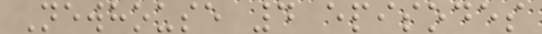Newhouse 4 episodes
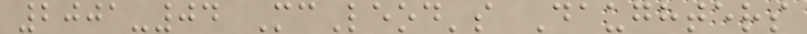2001-04 McLeod's Daughters
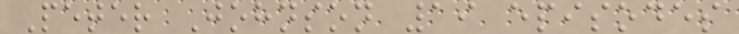Peter Johnson 19 episodes
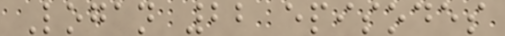Logan 22 episodes
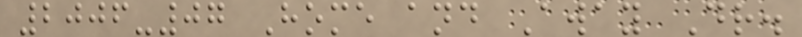2006-07 Home and Away Dr.
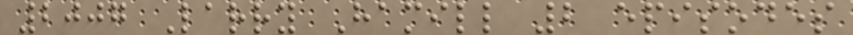2007 Larry Hamill 2 episodes
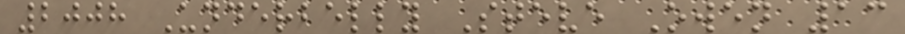2008 Underbelly Steve Owen 13
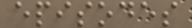episodes
